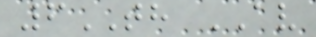6TH AV
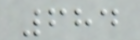684
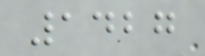1427
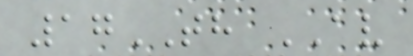17TH AV
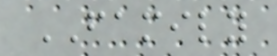FAMILY
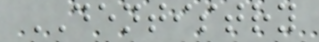DENTISTRY
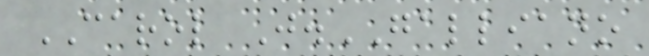CAROL J.GALLIANO
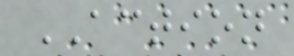ACTION
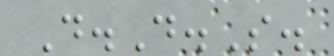D.D.S.
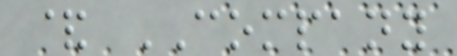& COMPANY
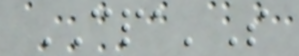CPA'S
